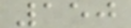150
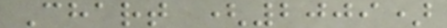Chart (2009)
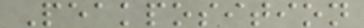Peakposition
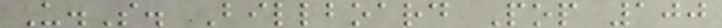U.S. Billboard Pop 100
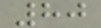80
